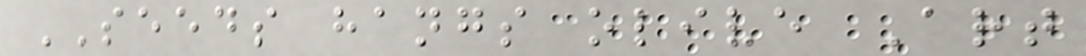SEEDS hangs olive Art
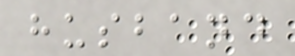husband
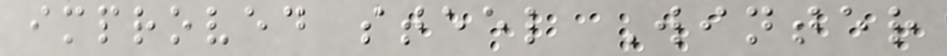improved steel Winter
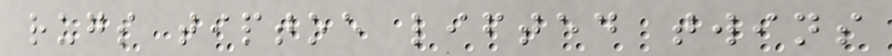rugs tiptoe lifted twins
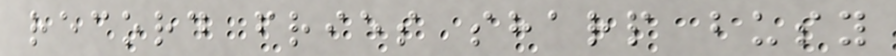record fries sharp busy
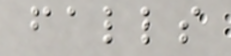falls
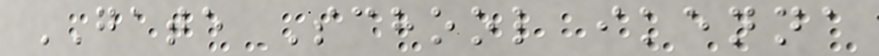GATE School ikenna
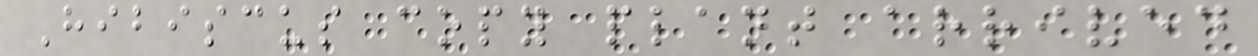Hibiscus copy plant arrived
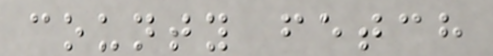county fetch
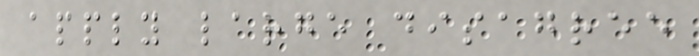apply large disagree
